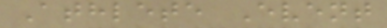Athlete Event
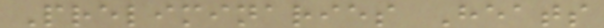Preliminaries Heats
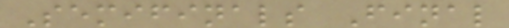Semifinals Final
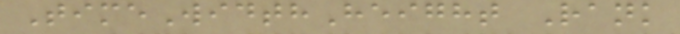TimeWidthHeight Rank
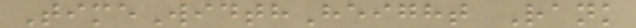TimeWidthHeight Rank
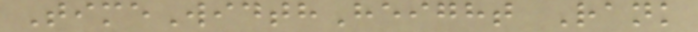TimeWidthHeight Rank
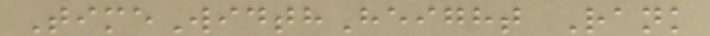TimeWidthHeight Rank
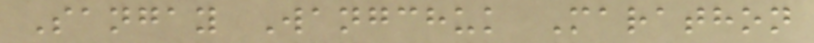Sangay Wangchuk Marathon
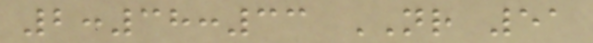2:38:33 NR 51
